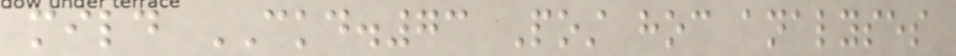mild CKD.73 Post hoc analyses
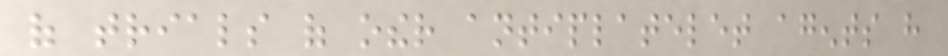of trials of other antiplatelet agents have
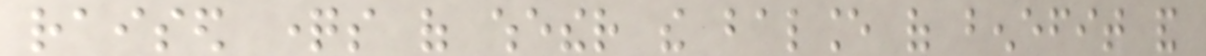raised questions of whether the balance of benefit and
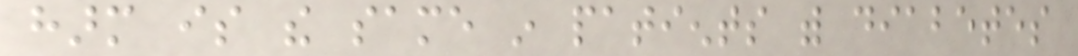harm is the same in patients with diabetes
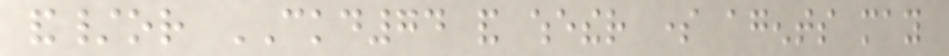and/or CKD74 and whether some agents may
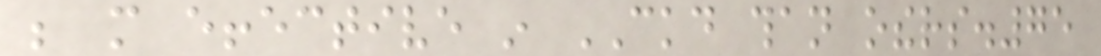be more effective in CKD than others.75
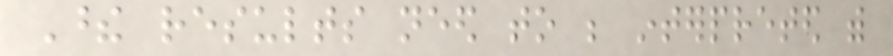These results need to be interpreted with
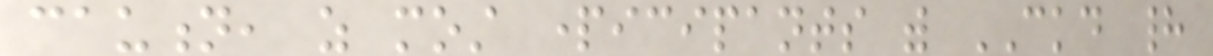caution, as most participants with CKD had
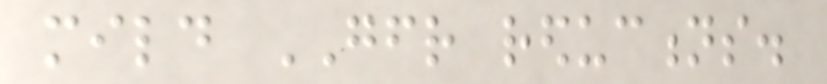mild GFR reductions.
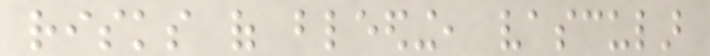risks of bleeding, vascular
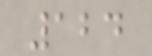124
